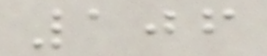106
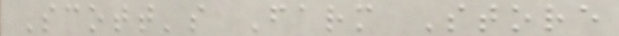Scott's Farm Store
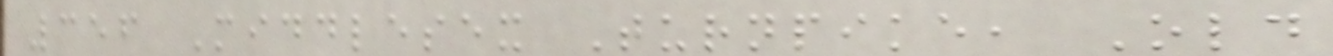356 Middlesex Turnpike, Old
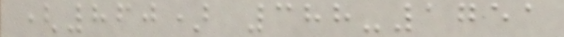(860) 388-1751
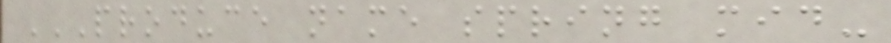PRODUCE NAME SPRING MID-
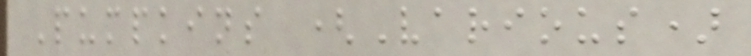Pumpkins (Various)
